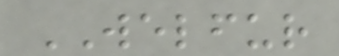WELFUR
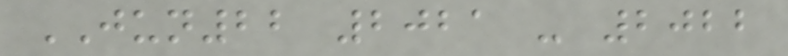JUN22 2021 - 2022
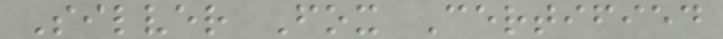Silver Fox Certified
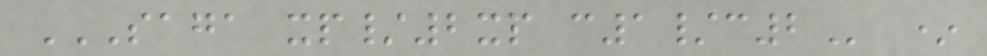SAGA XP/2XP C1/C2 *
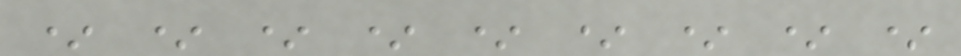* * * * * * * * *
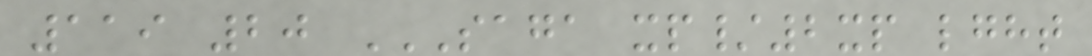119 20 SAGA XP/2XP LGHT
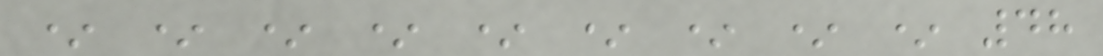* * * * * * * * * 48
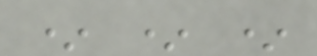* * *
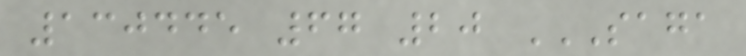130445 67 20 SAGA
